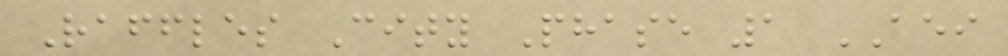Raffles City Phase 1 AEI
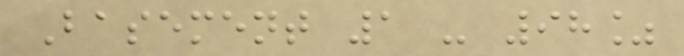Basement 1 - 98%
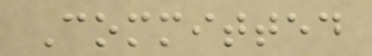Committed
